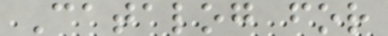Catalog for
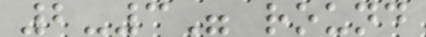2-3" round
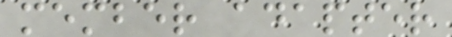member adapter
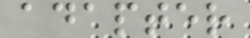adapter
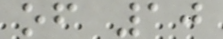of 10
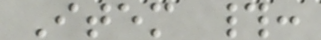Item #:
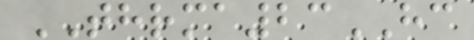THRMA23HC
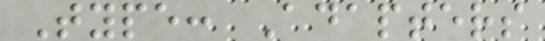Type: Adapters
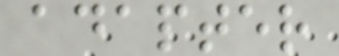adapter
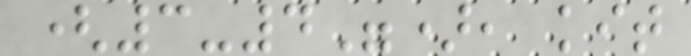(3-4"), kit
